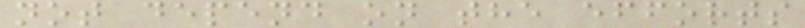not depend on the efforts
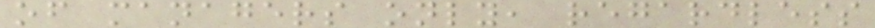of managers only, regardless
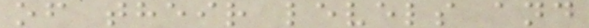of their levels and
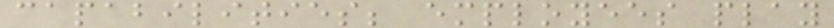capabilities; employees play
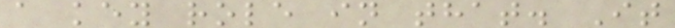a key role in that. It
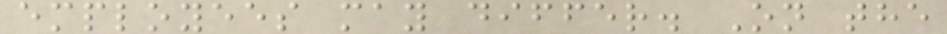employees may differ. On the
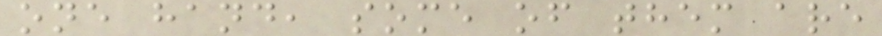one hand, some of them are
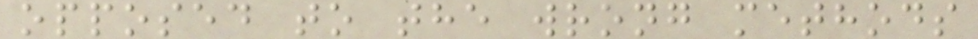opposed to the wrong methods
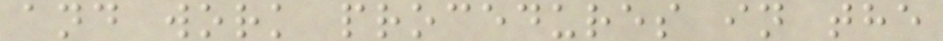and work procedures in the
